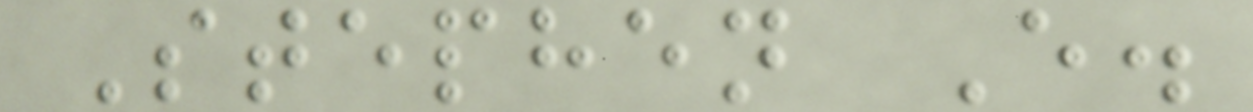Stephen E.
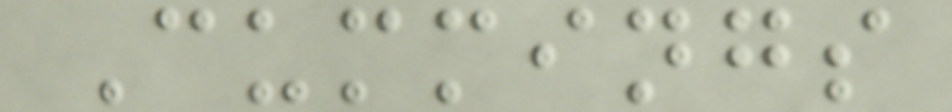Cummings
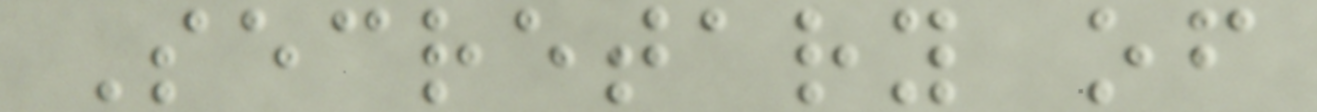Secretary of
